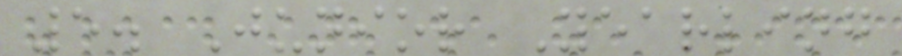5. Junior Yearling
